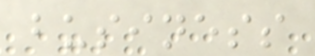business
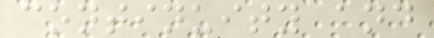continuity and
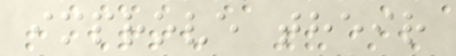improve their
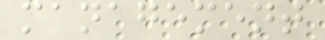management
